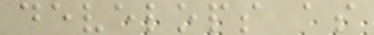develops as
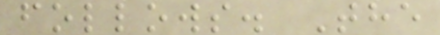follows. The
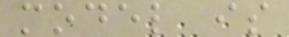model is
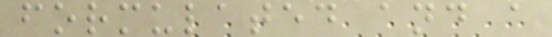formulated and a
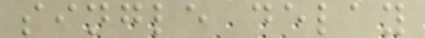single delay
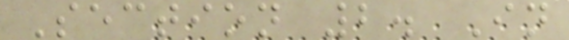Section 2. In
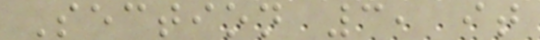Section 3, it
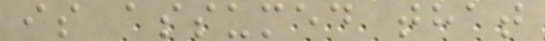is assumed that
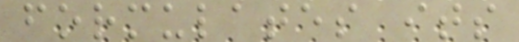formulates its
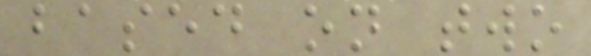based on two
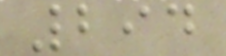294
